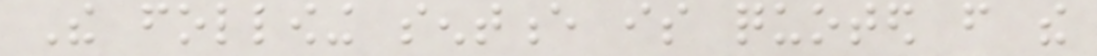The following sentence is quoted from the
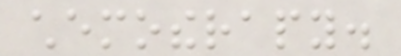chemotherapy.
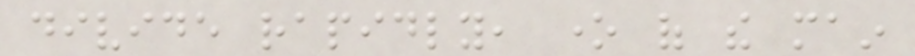divide rapidly, one of the main
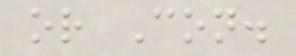or Con.
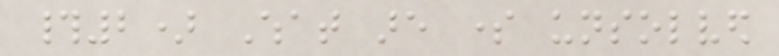#2) What are some unsolved
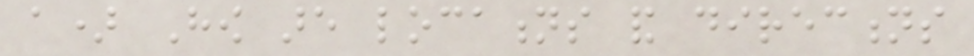a) How are locations and directions
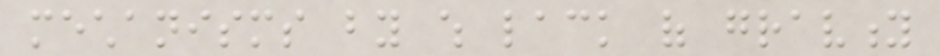mechanisms by which lack of gravity
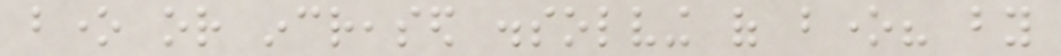bone or increased dissolving of bone? by
